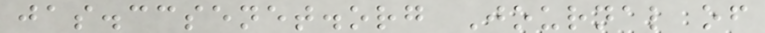jas.ccsenet.org Journal of
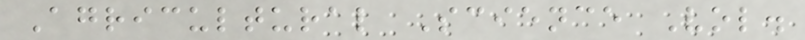Agricultural Science Vol.
